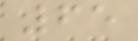65
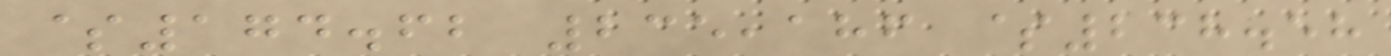$174.62 235,186 $238.58
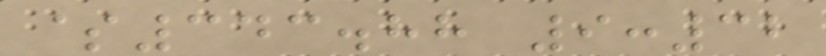$343.88 9:32
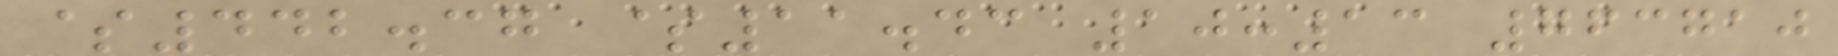$442.37 $11.43 10:13 763710
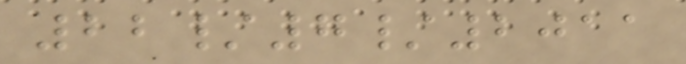22/7/2011
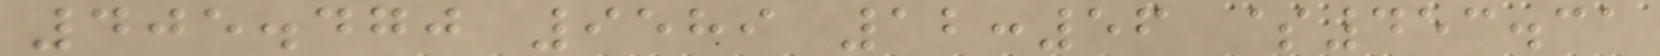405.470 9589 12:56 $453.31
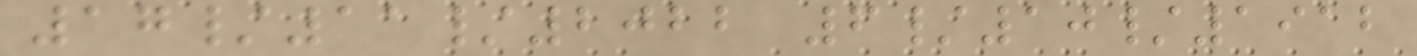17/11/2022 6/10/1912
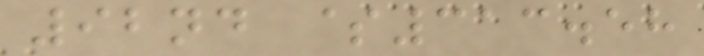92nd $313.58
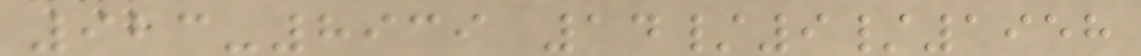923-8939 14/9/1958
